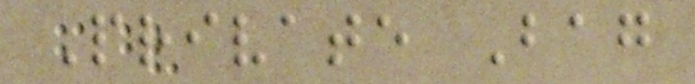Private Bag
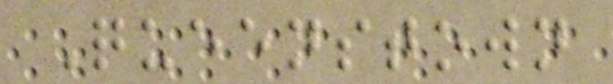Queenstown
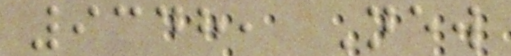9348, New
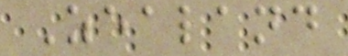Zealand
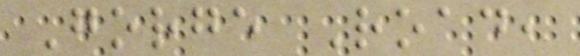Gorge Road,
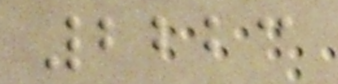2223
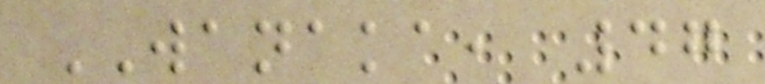WANAKA, 47
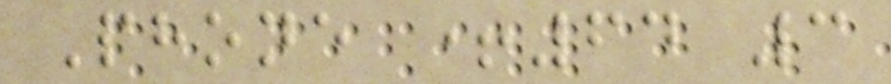Phone +64 3
